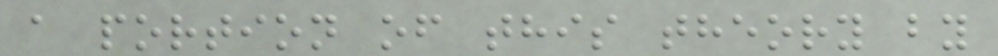a portion of this theory by
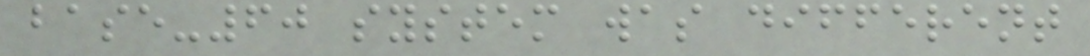base-60 system was different
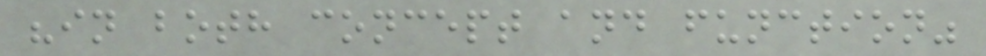"in both concept and function"
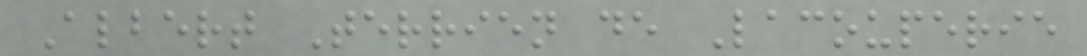Albert Terrien de Lacouperie
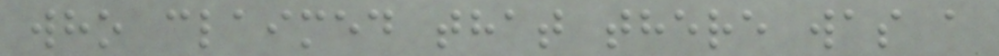who claimed that there was a
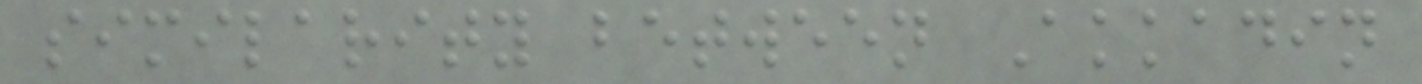similarity between Akkadin
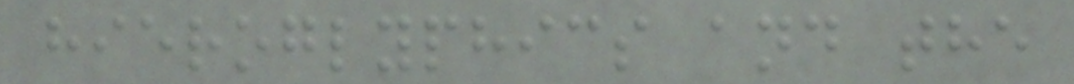hieroglyphics and the
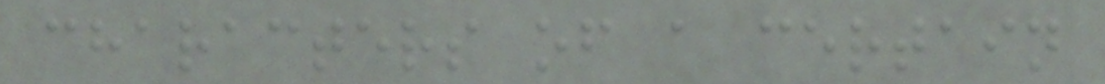characters of a certain
